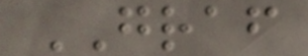GRAF
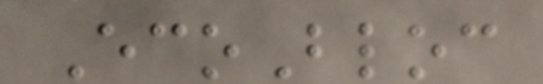EcoBloc
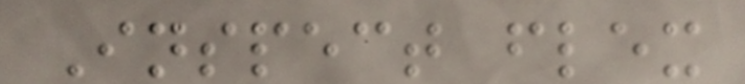Inspect flex
